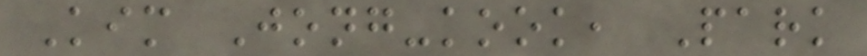Kim Jong-kook, Park
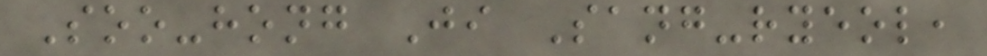Soo-hong Ji Sang-ryeol,
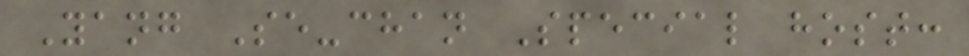Yang Se-chan Special host:
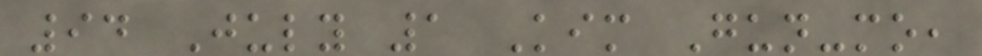94 July 1 Kim Gun-mo,
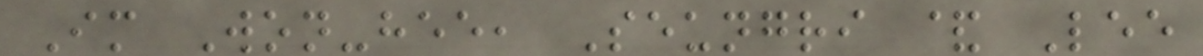Im Won-hee, Seungri & Lee
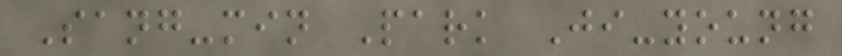Sang-min Park Ji-young
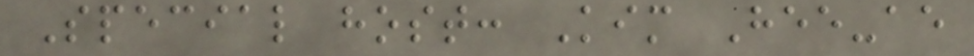Special host: Kim Hee-ae
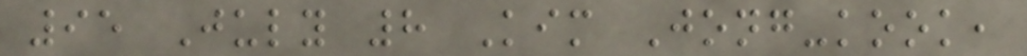95 July 8 Kim Jong-kook,
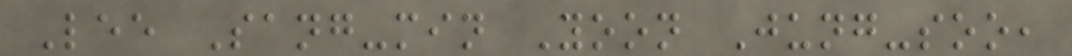Lee Sang-min Yoon Jung-soo,
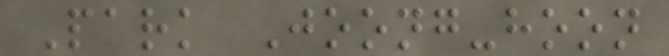Park Joong-hoon
